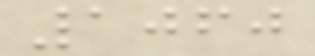1060
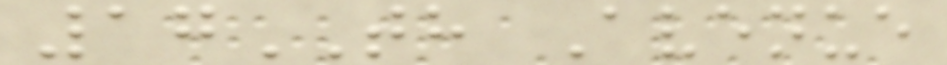17TH Avenue
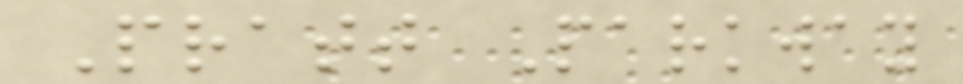Pratt Parkway
